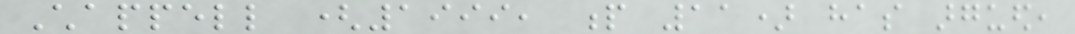Chappell (1999, p 11) has argued,
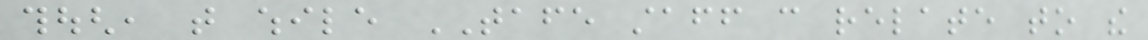though, that while TAFE staff can relate to the
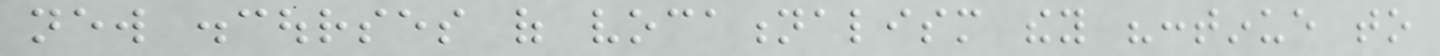new discourses of vocationalism they "continue to
